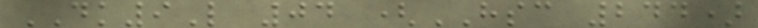DK9L 04 (HSC 244)
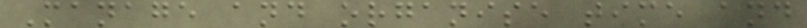Manage and organise time and
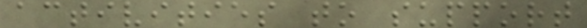activities to support
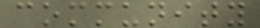community
